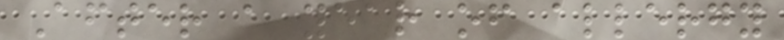After a year of allergy
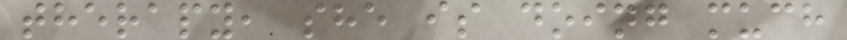therapy, she is doing much
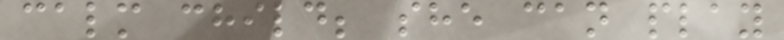calm child; she can play
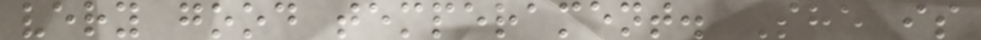very good temperament. She is
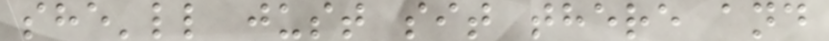she'll just sit there and
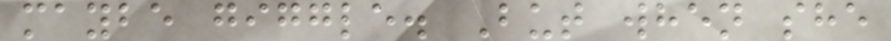maybe giggle. But when she
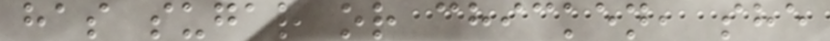has sugar or chicken, she
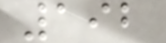192
